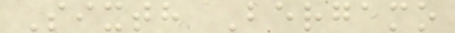Sixth Bergamo
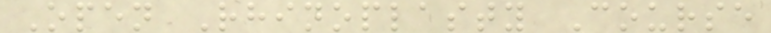Open Rhinoplasty Course
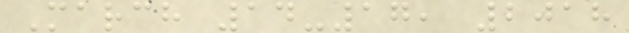March 14-17, 2018
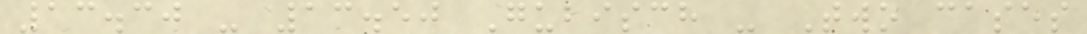13.30 - 13.50 Gubisch - Two cases
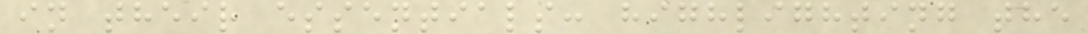in their essentials: highlighting the
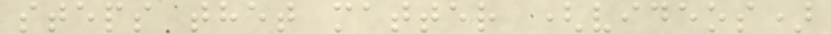steps thet matter (videos)
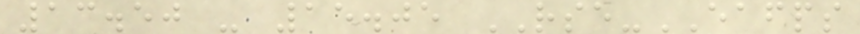13.50 - 15.05 RSE-EAFPS
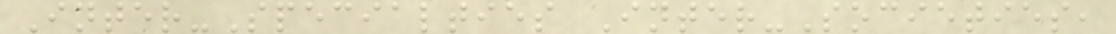Inter-Specialties Inter-Societies,
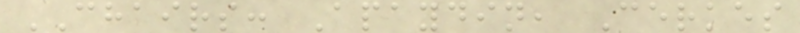CHAIRS: Apaydin, Cerkes
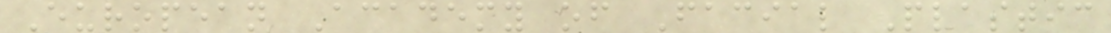European Academy of Facial Plastic
